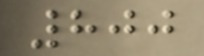800
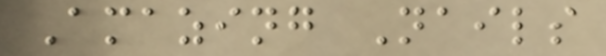Amazing Nails
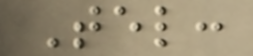Tel:
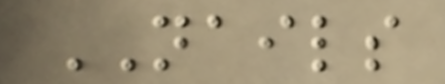NAILS
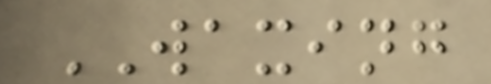WAXING
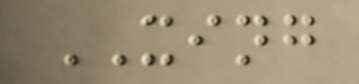XING
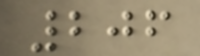206
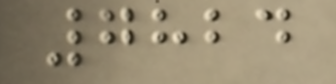7824
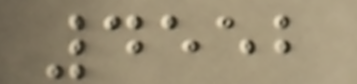4552
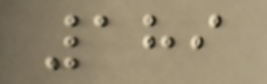189
